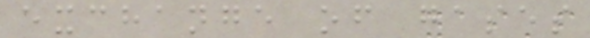exchange of gases
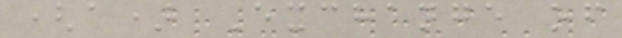(a) Exchange of
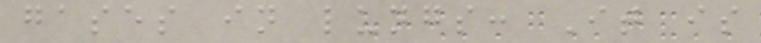gases in lungs: It is
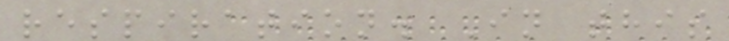respiration. In this
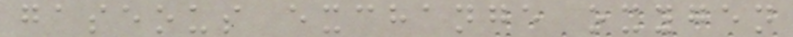gaseous exchange oxygen
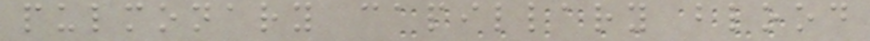pulmonary capillary blood
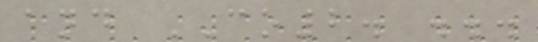and CO2. ...
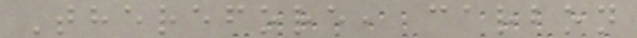Therefore, carbon
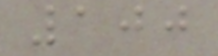100
